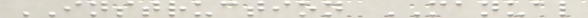INSTRUCTION MANUAL
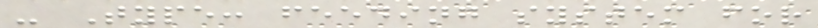- Type: feeding system for
